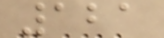121
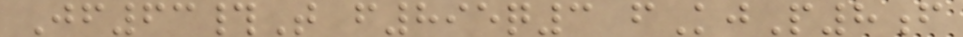Jf63#T f895q3 fKjP8f
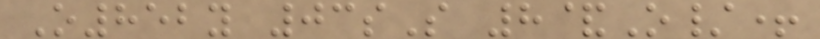O852y 03sS 8&O/+
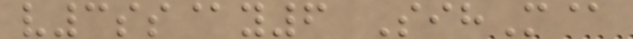v3ss@y6 SihM@
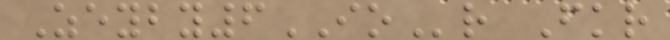Zeyby6IOr Fkr
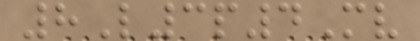8L3p4Mv
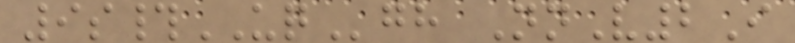9s#UQgh NnV2I
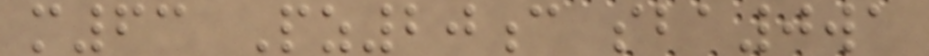m63 Pz20c sba0wa
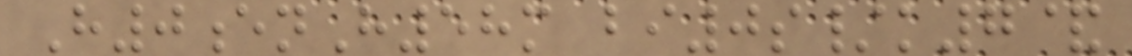H0enH58m bi0s/k7&
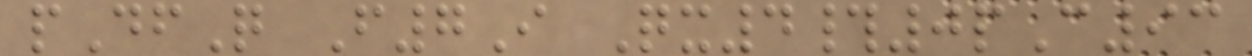pDfQ F7I Qx4#0pC93
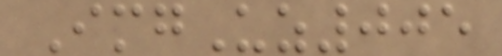ImgUz005
